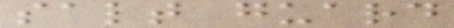salt guard
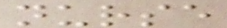nurse
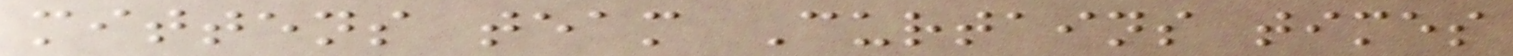mittens team Curtains times
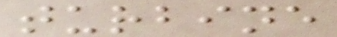turbine
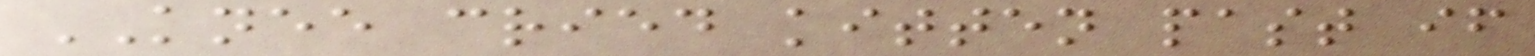KNEE cried kitten past if
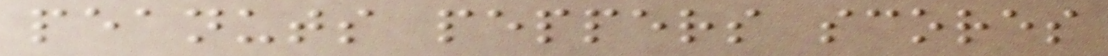peanuts peppers scores
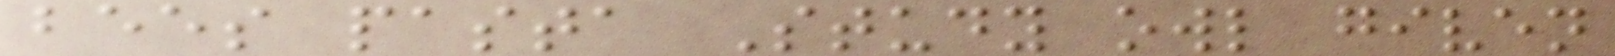bees pasta Study owl given
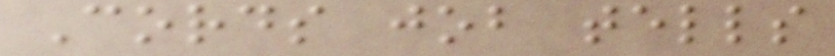Cords job tells
